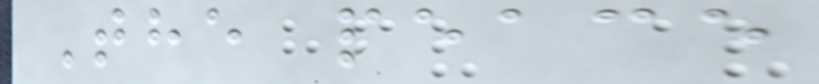The peace
